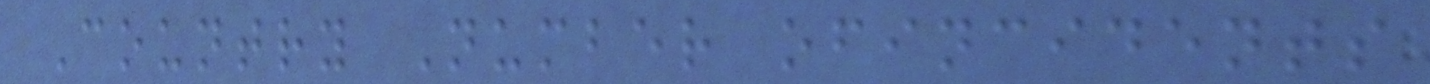Country Number ofincidents
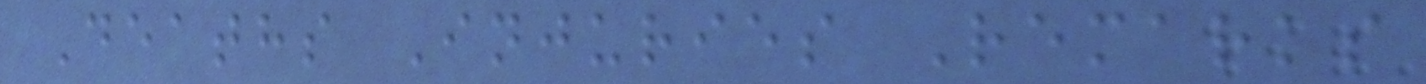Deaths Injuries Remarks
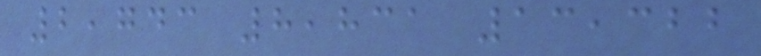2,743 8,831 13,322
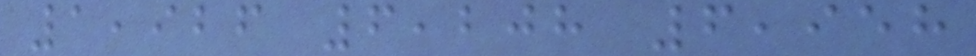1,926 6,208 6,958
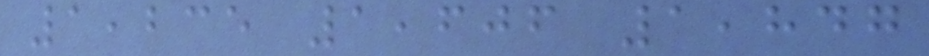1,235 1,606 1,847
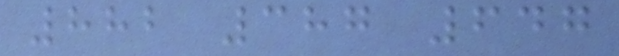882 387 647
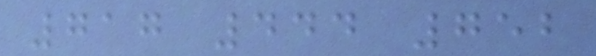717 444 752
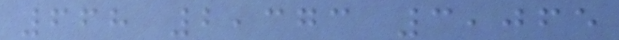668 2,373 3,065
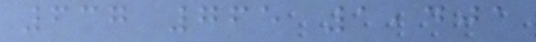637 765 1,401
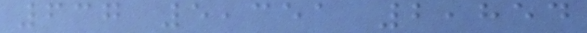637 5,351 2,854
